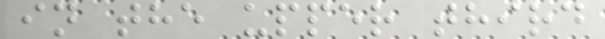in the upper third
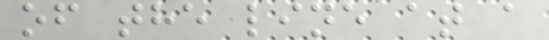of the line at a
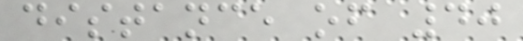distance of 40
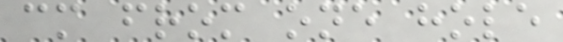cm from one hole
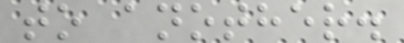to another.
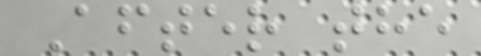After the
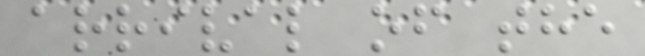arrival of the
